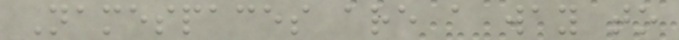Namespaces are a way to
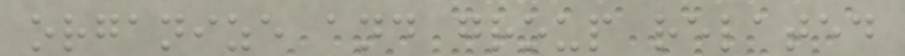organize and group related
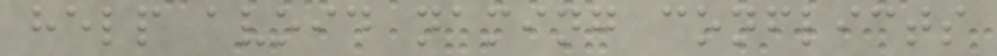help avoid naming conflicts
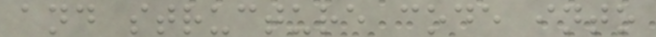and structure code into
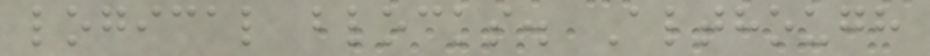logical blocks. Although
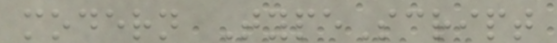modern TypeScript
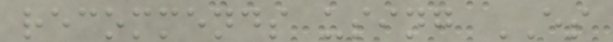recommends using ES
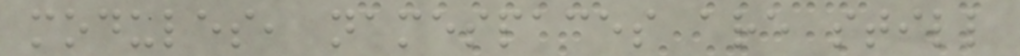modules, namespaces are still
